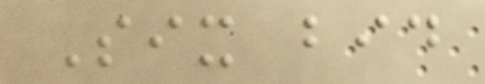Six bid
